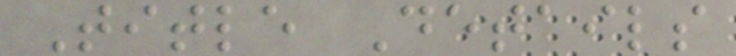Title Details
